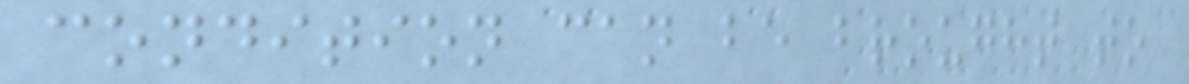condition can be brought to
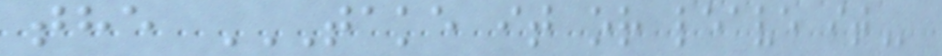the TAKE IT OR LEAVE IT
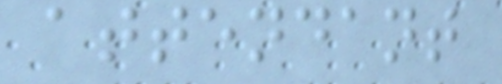attendant
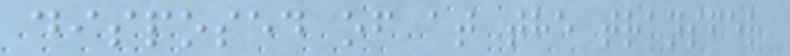disposed of at the transfer
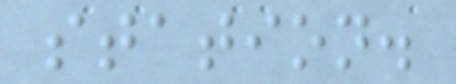station.
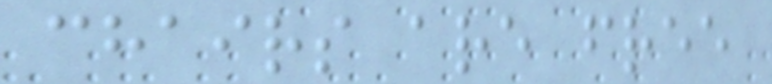chairs are free
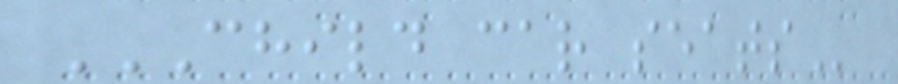CHILD CAR SEATS
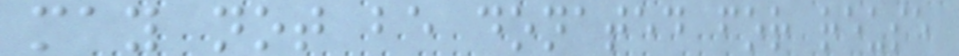may not be donated for reuse
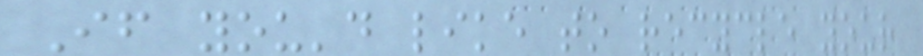If you'd like to recycle your
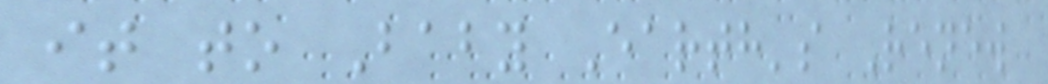it to Baby Earth's Renew
